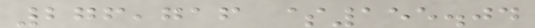276,716 $155.04
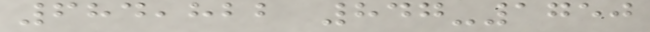684,822 847-1750
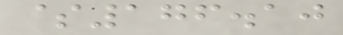$176.10
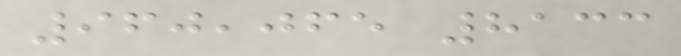960,065 8133
